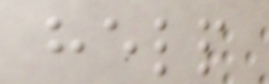help
